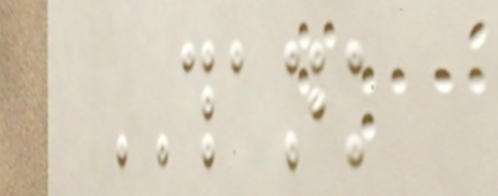THANK
